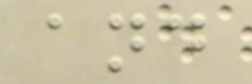and
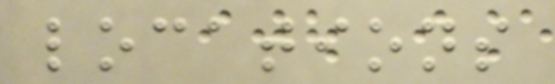locations
